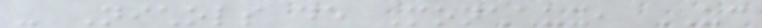- Nichols de Monchaux, UC
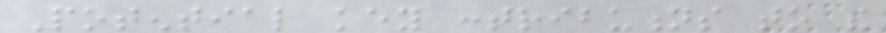Potential key contributions to the
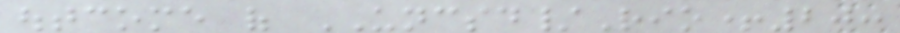outcome of UNCSD/Rio+20:
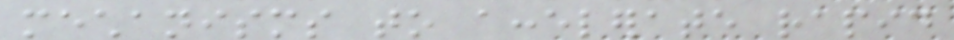mechanisms to accelerate rapid
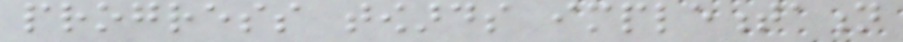progress towards implementation
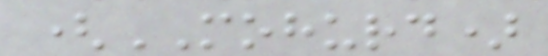(MOHURD)
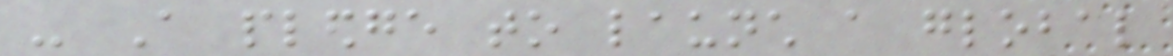- A pledge to launch a global
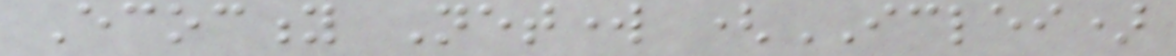Ecocity Network (ICLEI)
